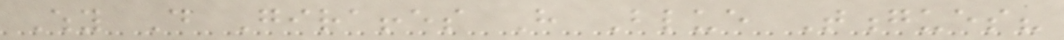Why Do Giraffes Have Blue Tongues?
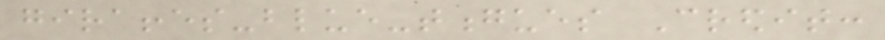giraffes-blue-tongues Credit:
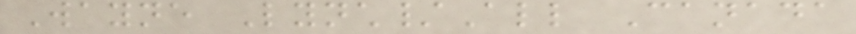Wayne Lynch/All Canada
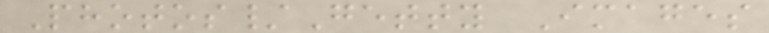Photos/Getty Images
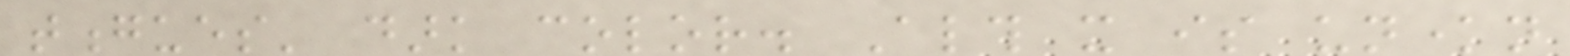tongues' dark color. Although it is unknown
